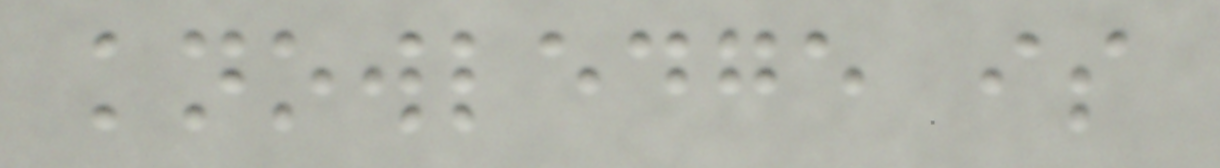knowledge is
